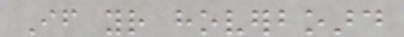If your hoverboard
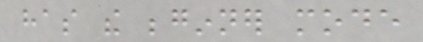has the beginner mode
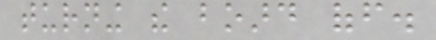turning the board off.
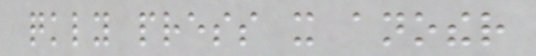quickly press it another
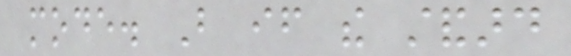mode. But if the standard
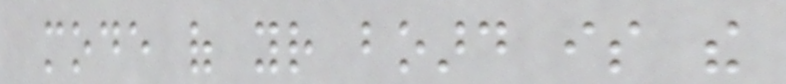mode of your board is the
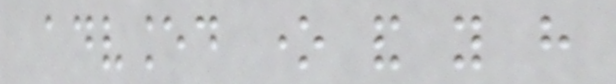advanced one and you have
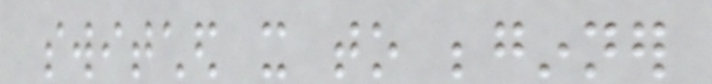switched it to beginner
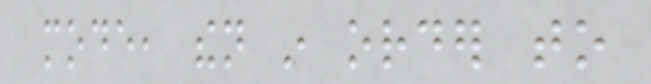mode, then in order to
